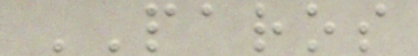PAROS
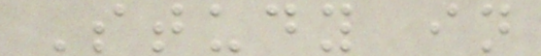Study in
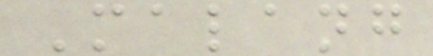Malang
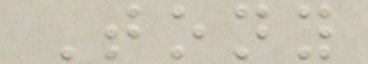Tony
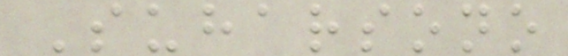Suharsono
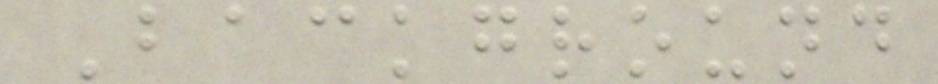Background
